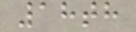18th
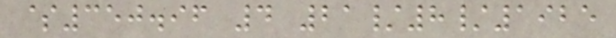$350.96 4 21/8/1925
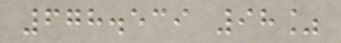678.539 98%
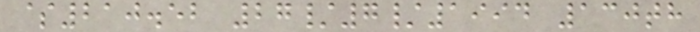$210.52 27/7/1994 130th
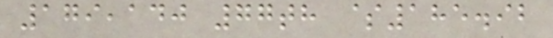179,140 77th $185.92
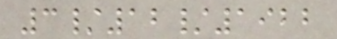3/12/1922
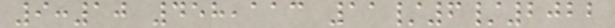9:10 458,113 11/6/2022
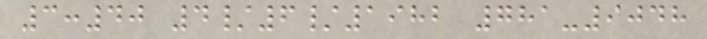3:40 4/6/1982 781-9048
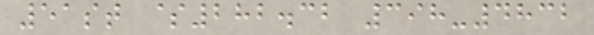51st $282.32 398-4832
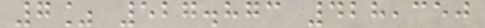7% 527.873 428,350
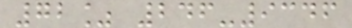72% 246-9346
